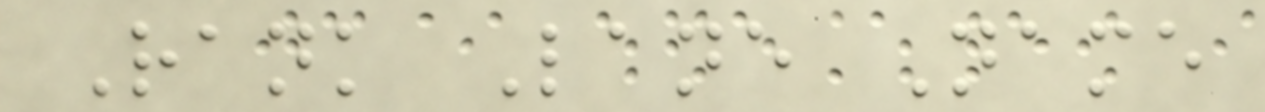Rank Lane Name
